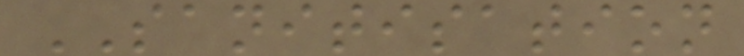SANITISATION
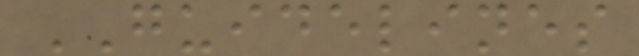GUIDELINES
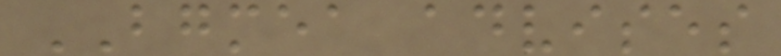BGMEA advises
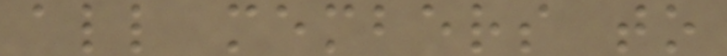all members to
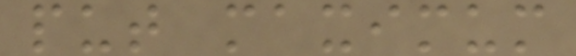put maximum
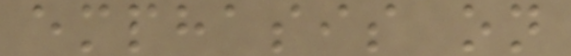emphasis on
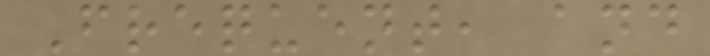Frequent, and
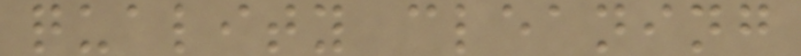quality cleaning
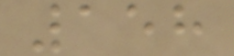158
